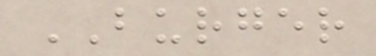BURGER
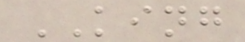KING
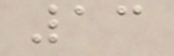13
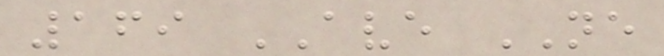169 AVE NE
